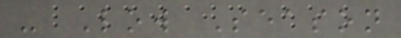- Low Season
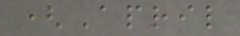(April
